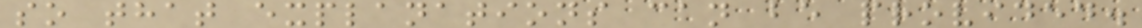so that explanations can be provided.
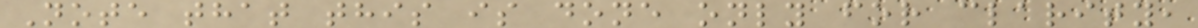Note that this is done only for clarity,
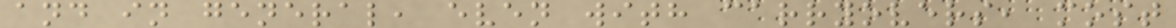and in general, even with carryovers, most
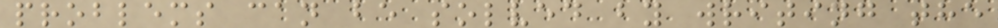problems can be solved by writing the
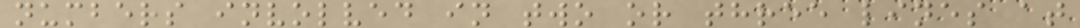numbers involved in two or three lines at
